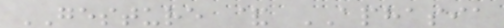GESTURE & APHASIA
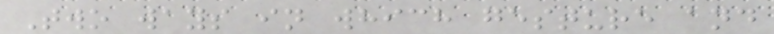Two ways in which gesture and
